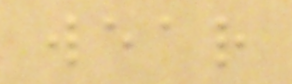wear
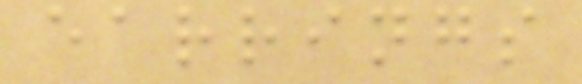earrings
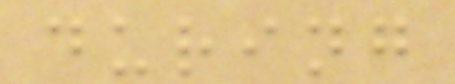during
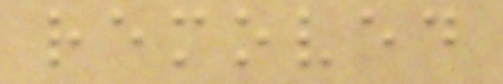removed
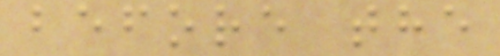before the
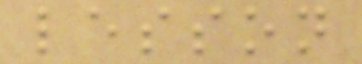lesson
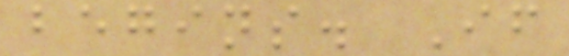begins. If
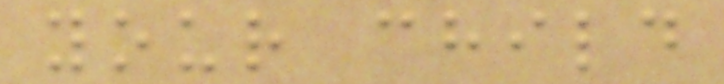your child
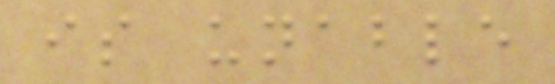is unable
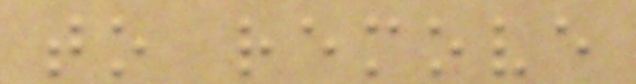to remove
